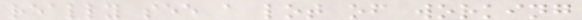really see a lot of working
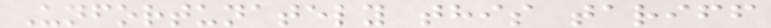Unfortunately this tariff
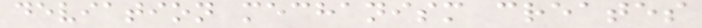deviation mechanism creates
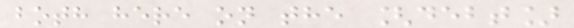both here on the [debt]
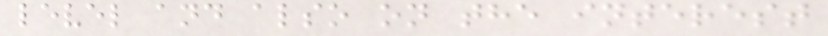level and also on the interest
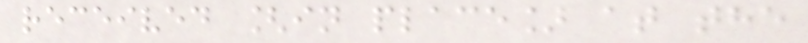received [in place] at the
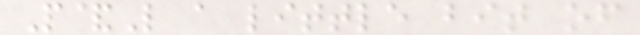P&L a little bit of
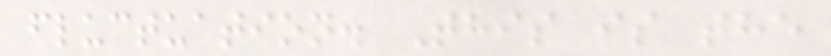fluctuation. This is the
